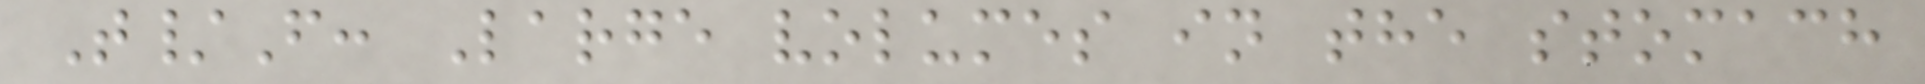T/F: Large volumes in the stomach
